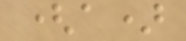(a)
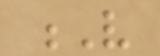V
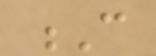C
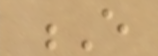E
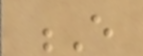E
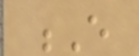E
